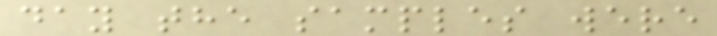day the samples were
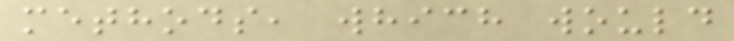methods, which would
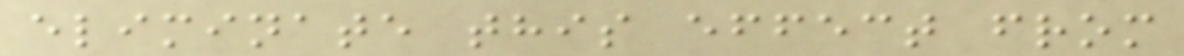eliminate this effect from
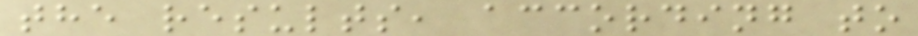the results, according to
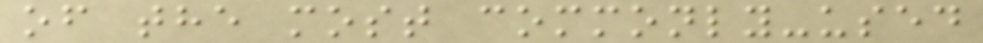of the most commonly-used
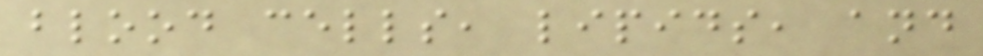blood cells, lipids, and
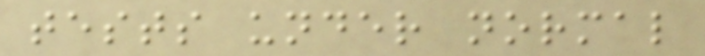tests under normal
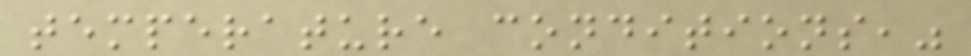temperature conditions,"
